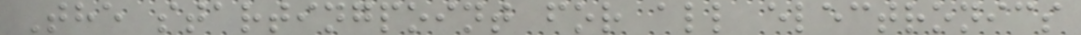The startingpoint for all electronics
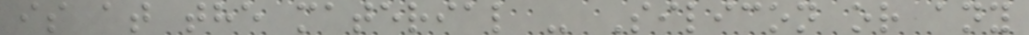is at the material - Silicon or any
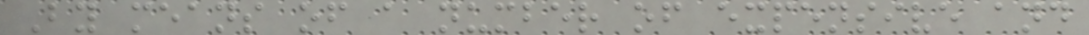By means of a number of expensive and
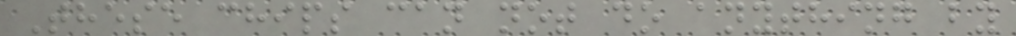These chips can not do anything by
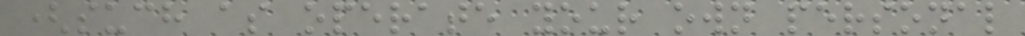(such as operate your own personal
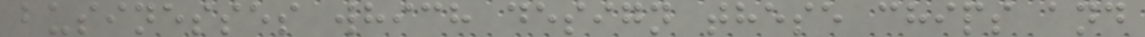businesses which design these chips and
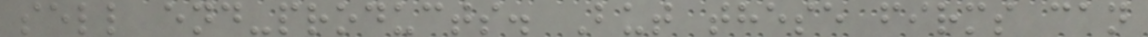sell end-products. But these firms can
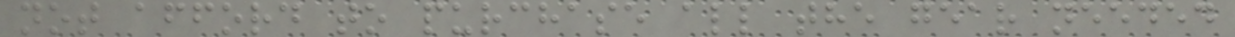not afford to purchase all the gear needed
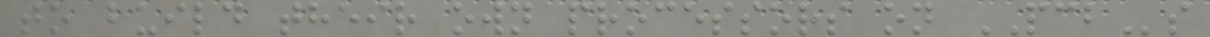to build their own processors on PCBs
